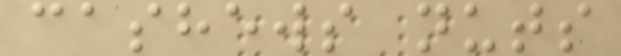cashews nuts
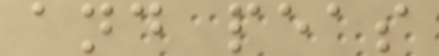and peas
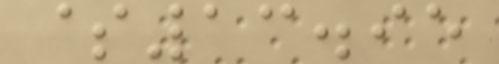$13.95
